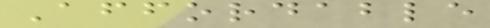Affordable
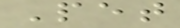Pet
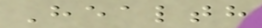Health
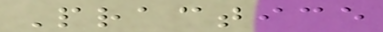Practice
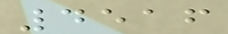4516
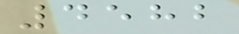4582
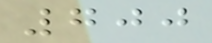700
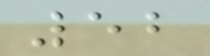52
